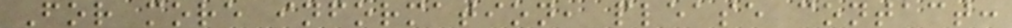For more information, please contact:
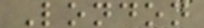London
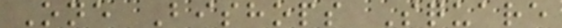One Bishops Square
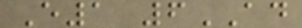E1 6AD
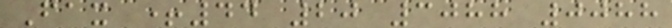Fax +44 20 3088 0088
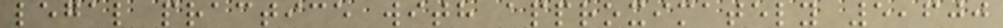legal practice with approximately 5,600
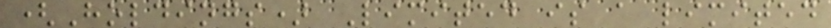(Holdings) Limited is a limited
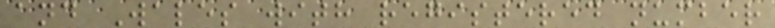and Wales with registered number
